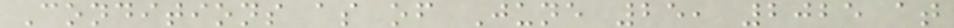Conditions as of June 25, 2025 at
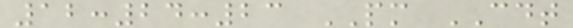12:24:23 PM CDT
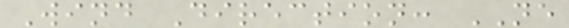Wind Direction: NE
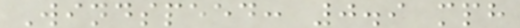Windspeed: 0.9 mph
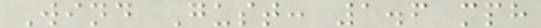Wind Gust: 1.6 mph
